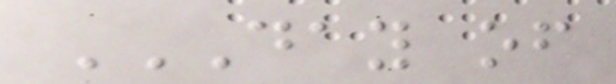DAY OF
